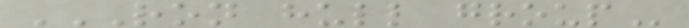RON HULL GROUP
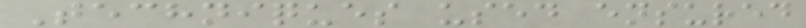Techniques used ensured
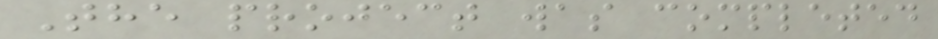The project was completed
